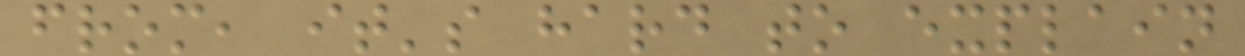from, it's hard to explain
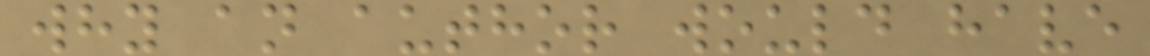why an author would have
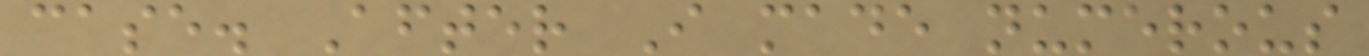case. After I made numerous
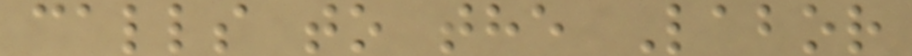calls to the Labor
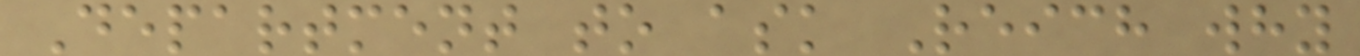Department to ask Reich why
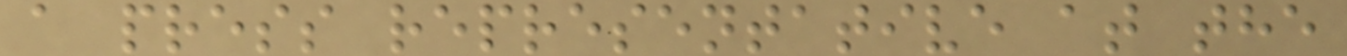a press representative at the
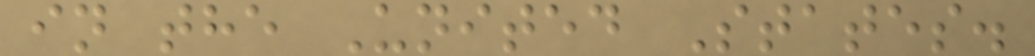in the United States.
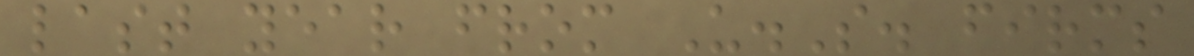last year from U.S. firms
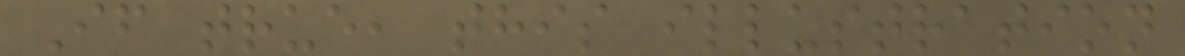If true, this illustration
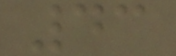43
